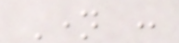Name :
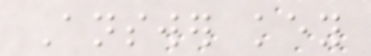Answer key
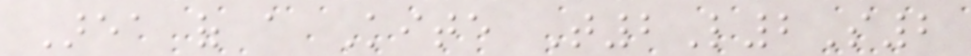Area of a Kite T2L2S2
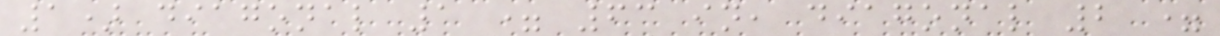1) diagonal 1 = 63 in, diagonal 2 =
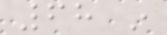68 in
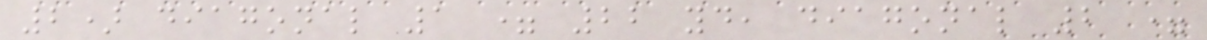2) diagonal 1 = 22 yd, diagonal 2 =
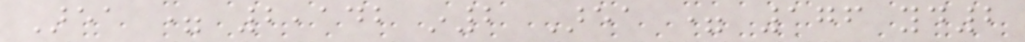Area = 2,142 in2 Area = 176 yd2
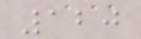120
